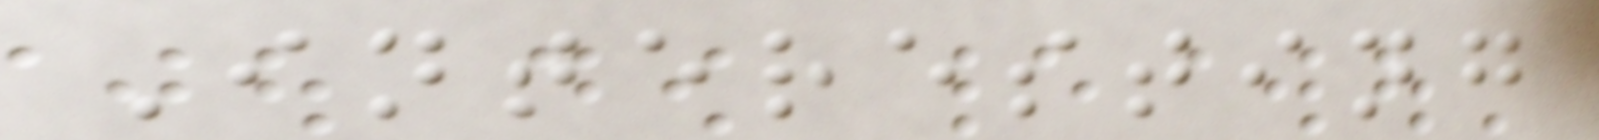Interesting
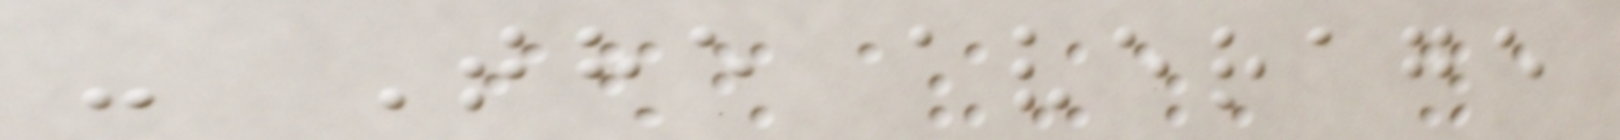- The average
